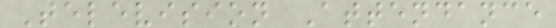Television Attendance
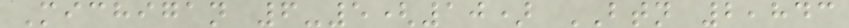Michigan 6-5(10) BTN 2,843
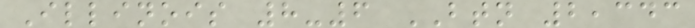Illinois 8-6 BTN 2,343
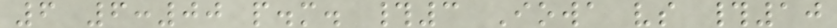6 6:00 p.m. #3 Iowa vs #10
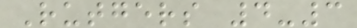Rutgers 4-3
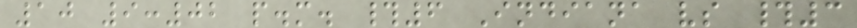10 9:02 p.m. #6 Indiana vs #3
